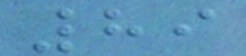89
